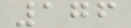176
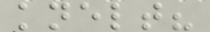knelt?
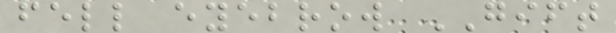fell eyebrow GIFT
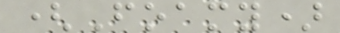(Foamy)
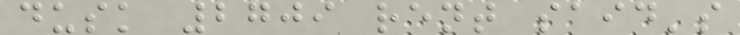dusk 2709 rent said's
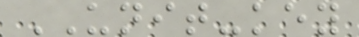UNIT-key
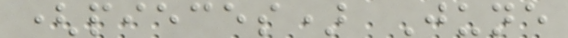(pieces) June
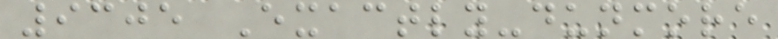9305 Exactly-dunmore
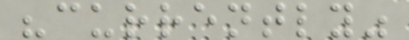"currently"
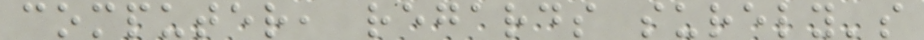computer, regards surely's
